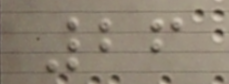26
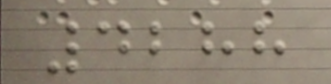4288
